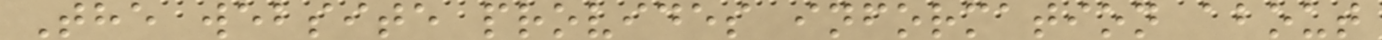The website provides information about
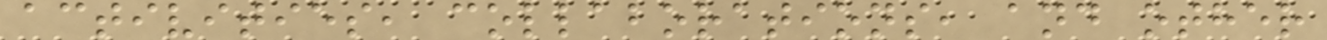activities, collaborations, and other
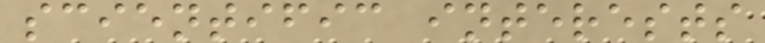scientific interests
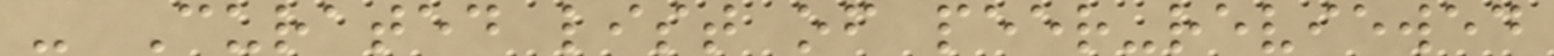- Curated list of peer-reviewed
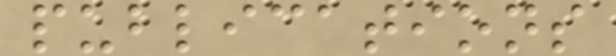publications
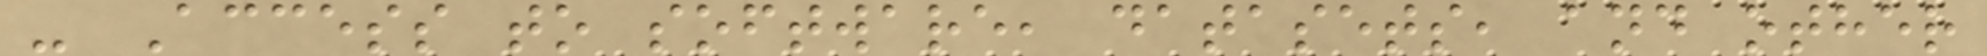- Access to software, datasets, and other
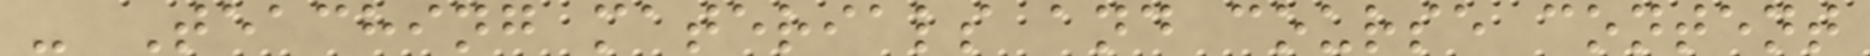- Teaching materials and course content
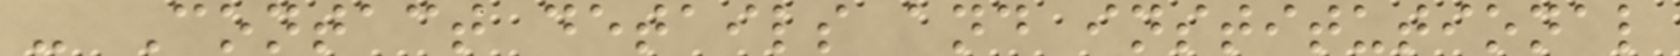- Contact details and institutional
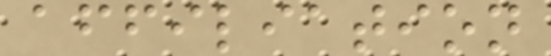affiliation
